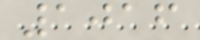1016
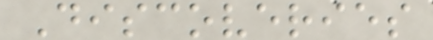Discoveries
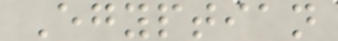Egyptian
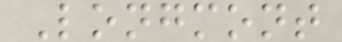Longmont
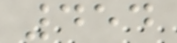454
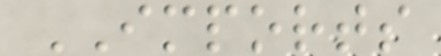IMPORTS
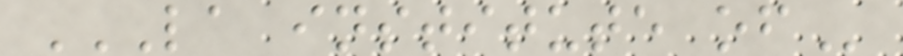LA INSTITUTE OF
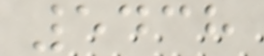5438
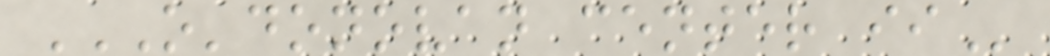O'DONOVAN CENTER II
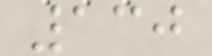130
